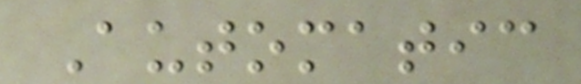Automatic
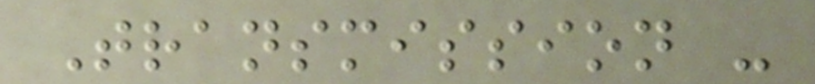Transmission -
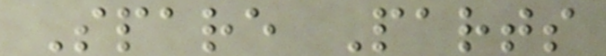Spare Parts
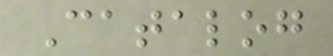Catalog
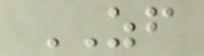ZF
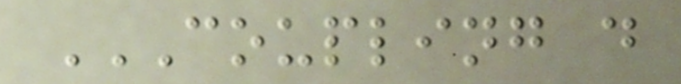COUPLING D
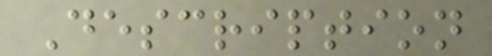Description
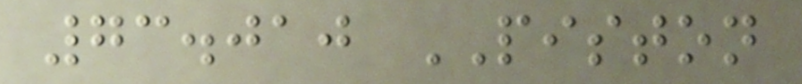73.010 PISTON
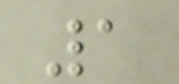1
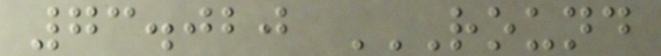73.020 ROUND
